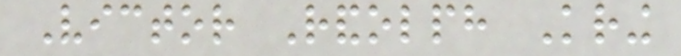Victor Randolph Kring
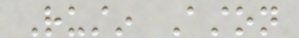Rustin Aston
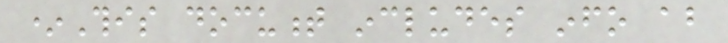*This document includes info about
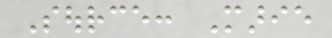Source: Marie
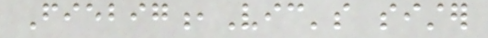Fiebig,Vic's sister
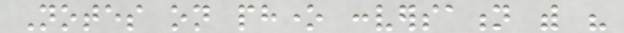Notes on phone conversation with his
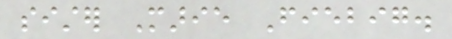sister Marie Fiebig.
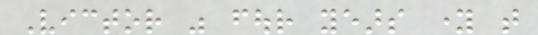Victor was four years young that
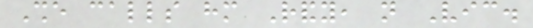She calls him Randy, not Vic.
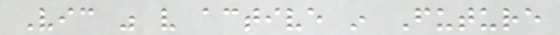Vic was very active in Future
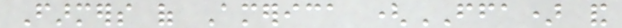Farmers of America (FFA) and
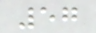57
